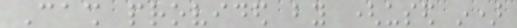Cash provided by (used in)
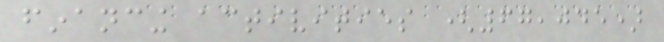financing activities (67,045)
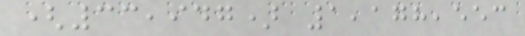(33,947) 1,178,553
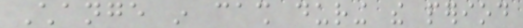Change in cash during the period
